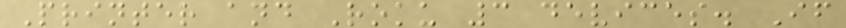Printer and Roku 3 devices. If
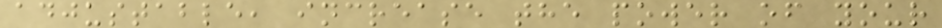adjustable, increase the power of your
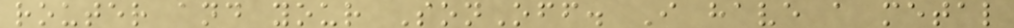router and your SonOff. I have a metal
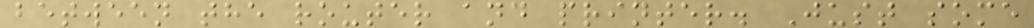between the router and printer. Just some
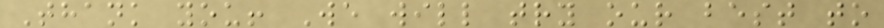Thank you! We will try our best to
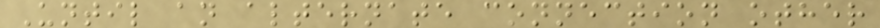Until an alternate connection other
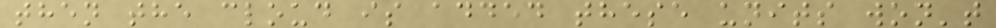then the cloud is added these units won't
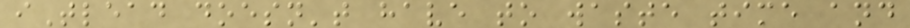iTlead doesn't have to waste time and
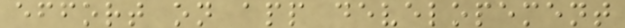effort on app developement
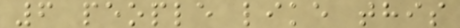6 people like this
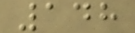148
